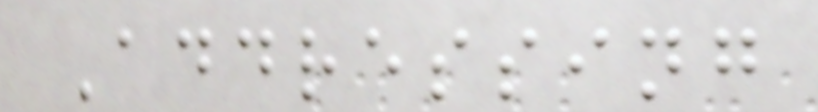Addressing
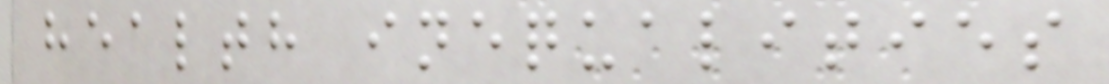health inequalities
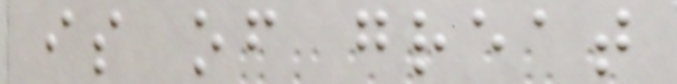is of great
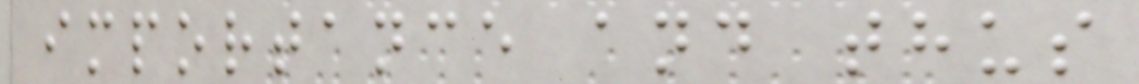importance and thus
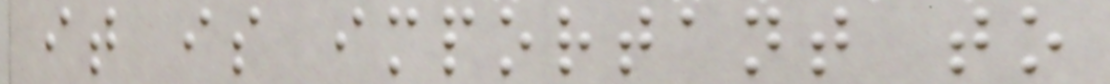it is important to
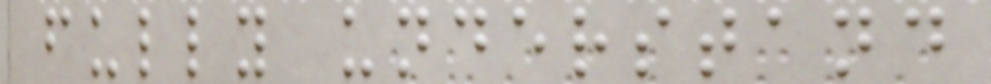fully understand
